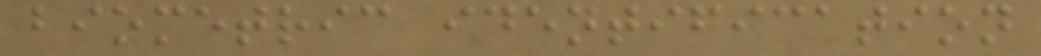biometric identification
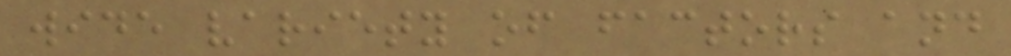wide variety of factors and
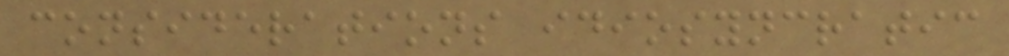considerations idiosyncratic
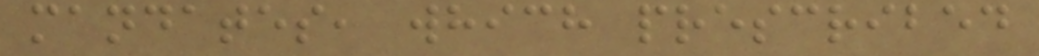mandates, which prescribed
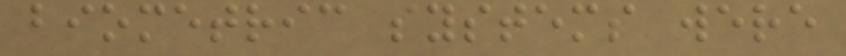biometric systems were
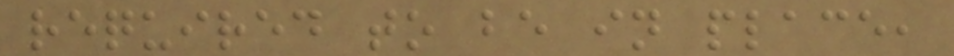required to be in place,
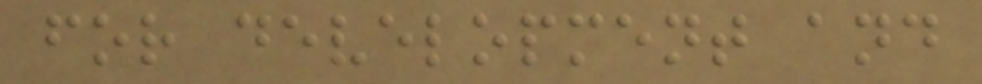for development and
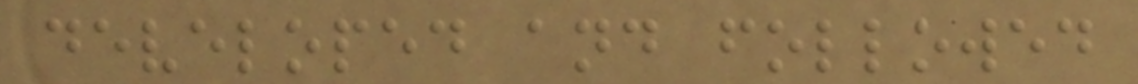developed and followed
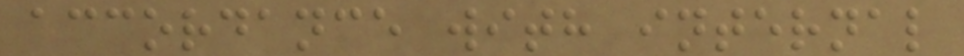accordance with internal
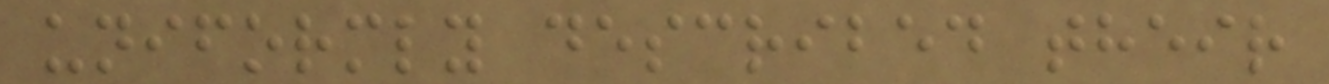uniformly described their
